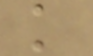k
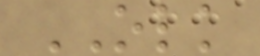OLK
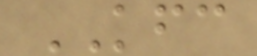KFC
